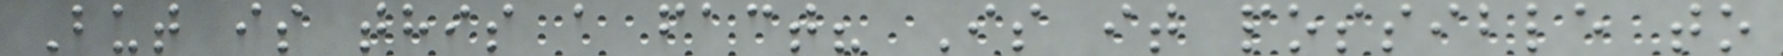But is this a fact? Is it possible to
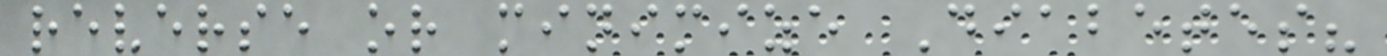reverse or minimize Diabetes?
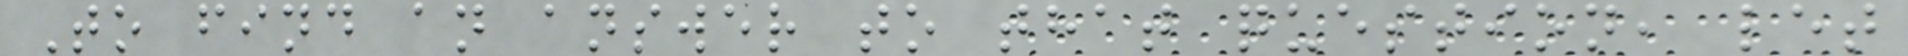To find an answer to that question, let
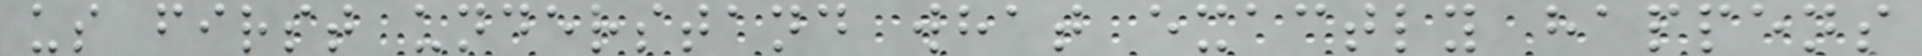us first understand what exactly happens
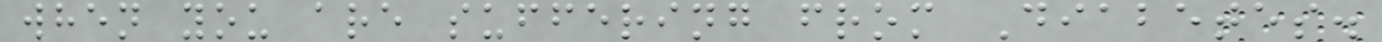when you are suffering from Diabetes.
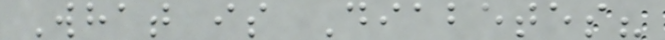What is Diabetes?
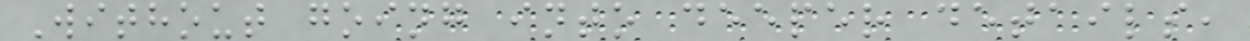Without going into deeper details,
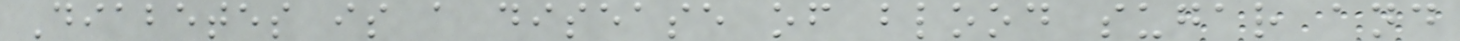Diabetes is a disease of blood sugar and
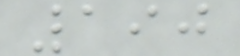190
